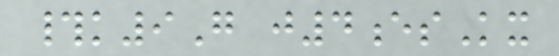#k9G j4esKx
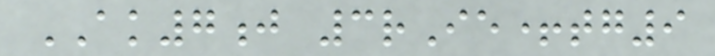AK7j 3rIe+tg9
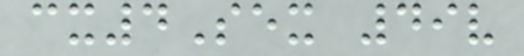cx4Sex 49v
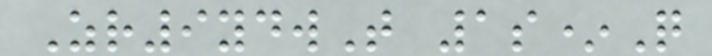Zr9ydwT 1s*Q
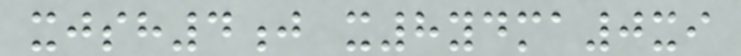xjsh4j x8ydma0xi
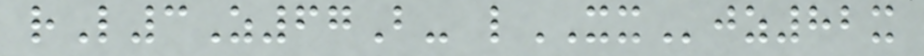rL3Z67B- lXXjz82x
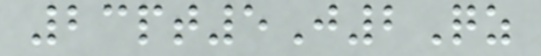23pt5J2Qz
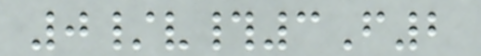0/v#3F2
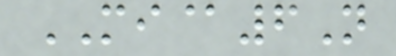MI@6N
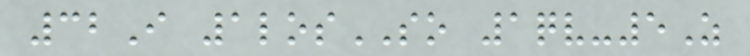32I 1losSO 1qv-5Z
